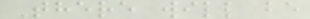There will be
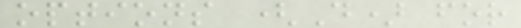options (D) for
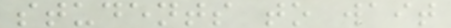students to wait
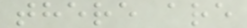there are
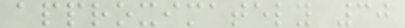approximately 30
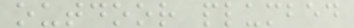outdoor plumbed
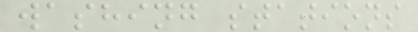washing stations
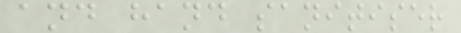and hand sanitiser
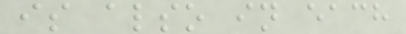is also in each
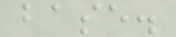base.
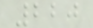220
